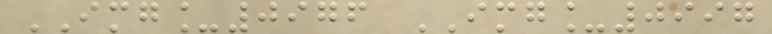IMG_0976 IMG_0997
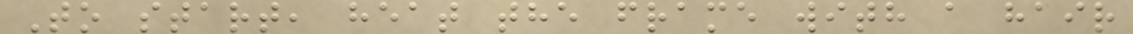To start, heat the frame with a hair
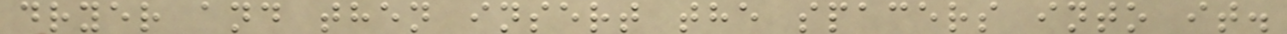dryer and then insert the spacers into it.
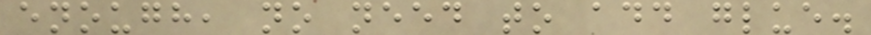enough, no need to add glue.
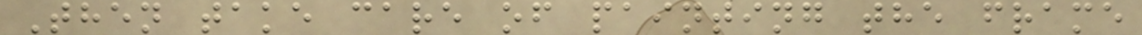Then take care of painting the frame
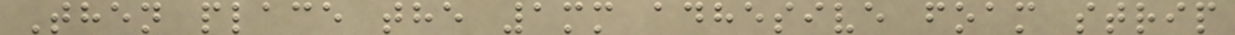Then place the 1mm adhesive foam strip
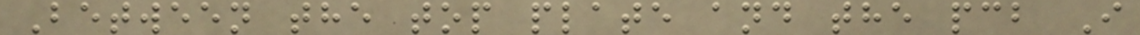Between the top plate and the pcb I
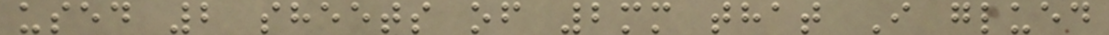used 2 sheets of 2mm that I glued
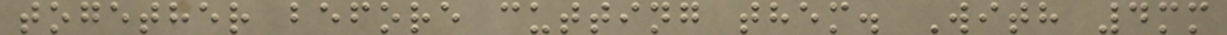together before cutting them. With 4mm
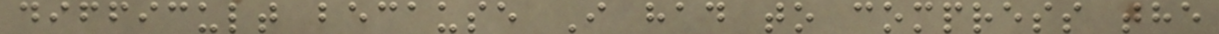difficult because I had to compress the
